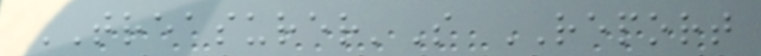TREASURER'S REPORT
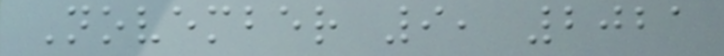November 9, 2021
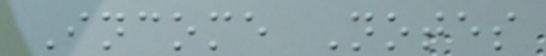Income Notes
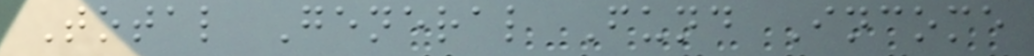Total General Fund Income
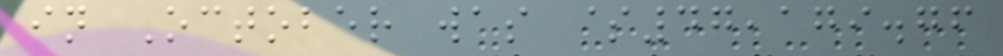in October was $47,179.76
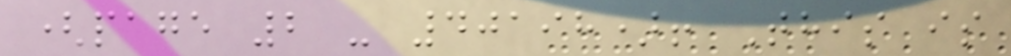(page 2 - 40198)! This is
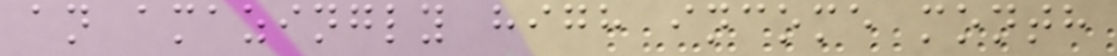an amazingly high income month
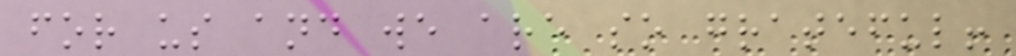for us and we are so grateful!
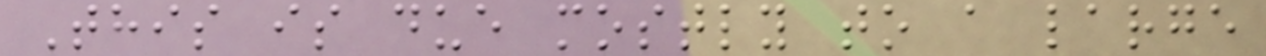This is due mostly to a large
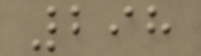298
